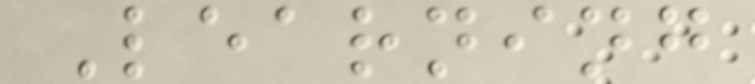Learning
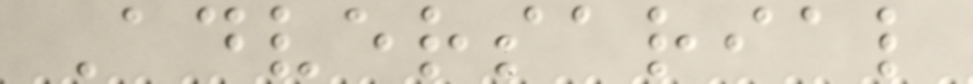Adversarial
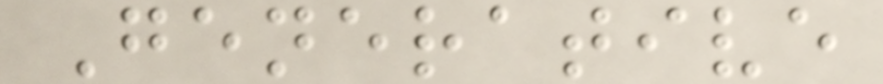Generative
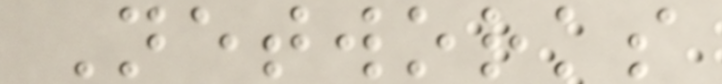Networks
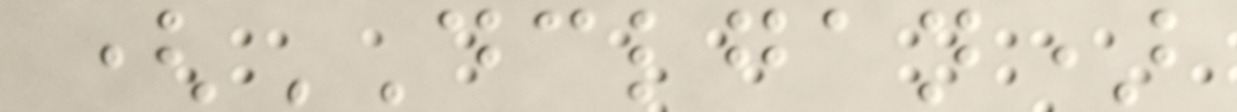(DCLGAN)
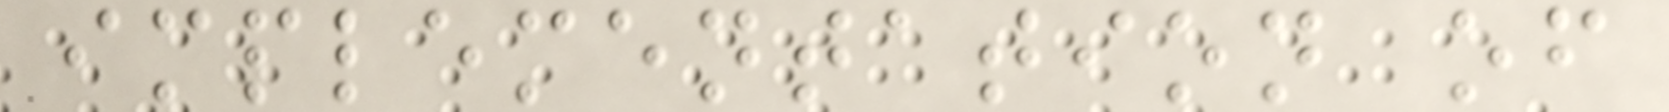implementation of
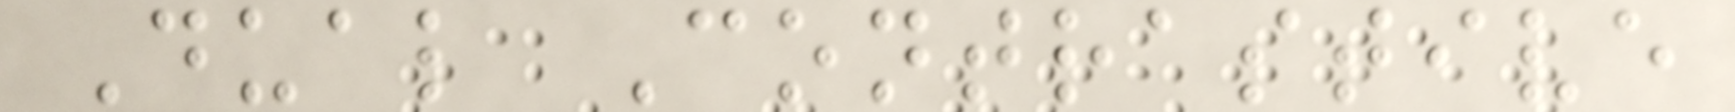Dual Contrastive
